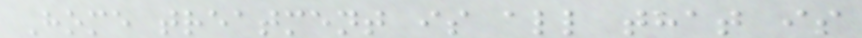Home treatment is all that is
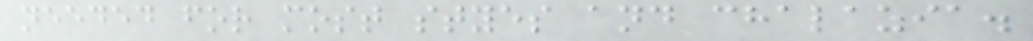needed for most styes and chalazia.
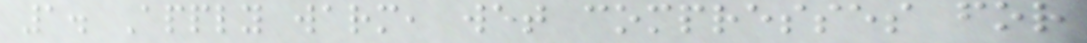1. Apply warm, wet compresses for
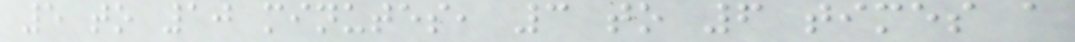5 to 10 minutes, 3 to 6 times a
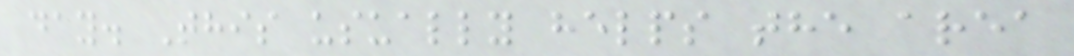day. This usually helps the area
